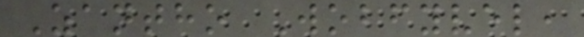Zantho Wobfyvel,
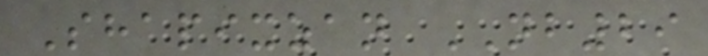Shapixzan NB29
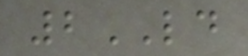2LD
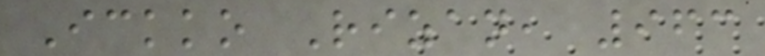Ickko Rizan, 963
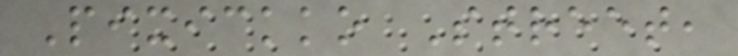Pixickko Street,
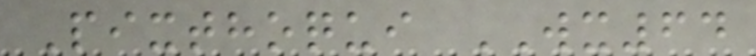Pixthoqui WX64
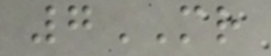7MR
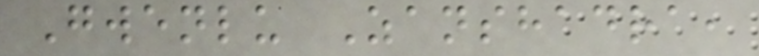Gwenlu Zanshadra,
